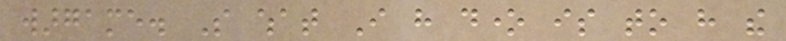wargame. So what I have done is to have the
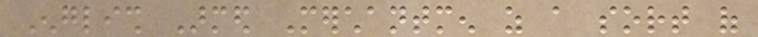English Armed Merchantmen as a sort of
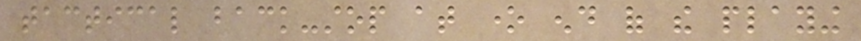tactical back-stop at one end of the playing
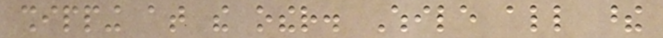shipping at the other. While all these
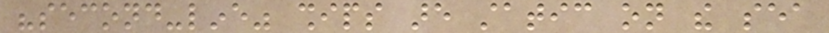"second-line" ships are static on the sea
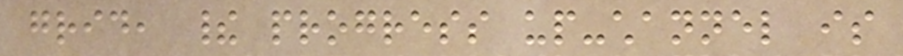grid, their progress up-channel is
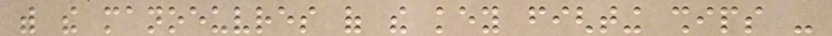with the manoeuvres of the key fighting ships -
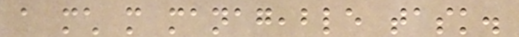a much more manageable task.
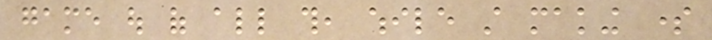game out of all this, while still making some
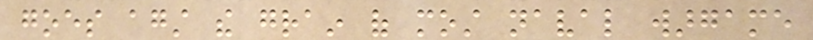goes against the grain of most naval wargame
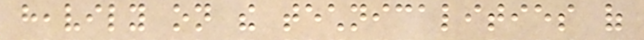heavily on the technicalities of
